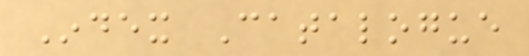Index Catalogue
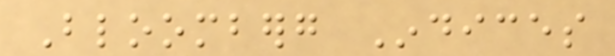Bloomberg Indices
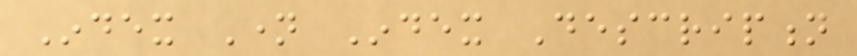Index Name Index Description
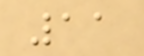11
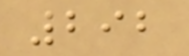292
